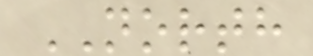NORTH
